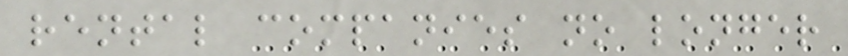rental companies no longer
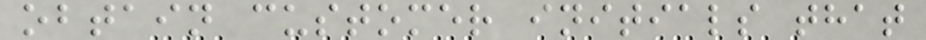obtain customer initials that
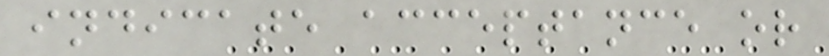indicate acceptance or
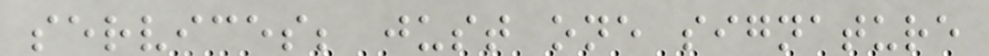services; just one signature
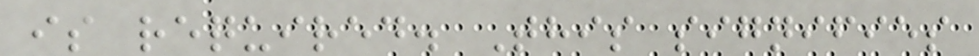is required. This signifies
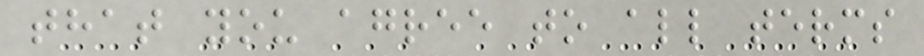that you agree to all terms
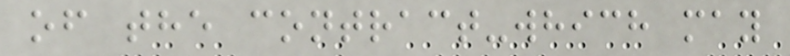of the contract-which may
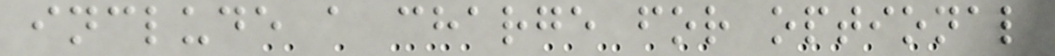include a charge for optional
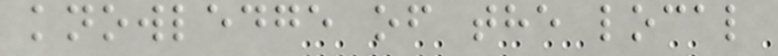knowledge of the local
